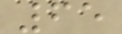65
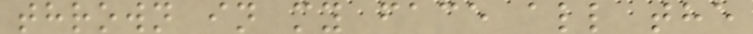thrown in my face all the
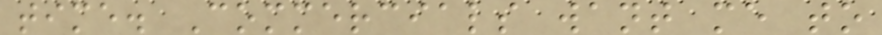time. Commercials want me to
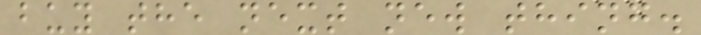buy the next new thing.
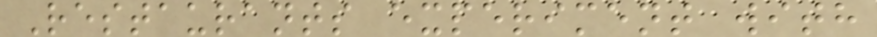Restaurants experiment with
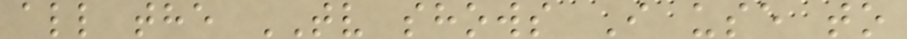all the TV shows I use to
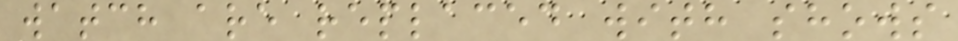watch are replaced with shows
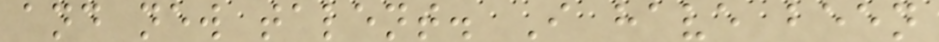and new talent. I have been
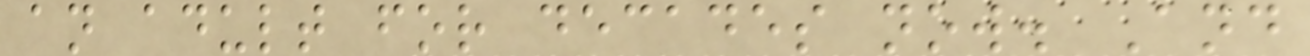an adult for decades now. And
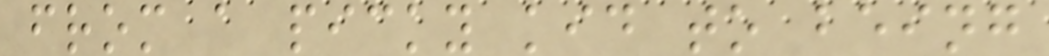from a picky kid to being
